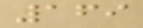169
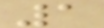1
